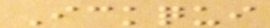Ickqui
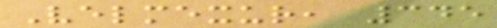Velmexur, 345
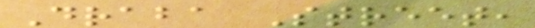Draba Street,
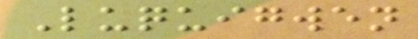Luquigwen
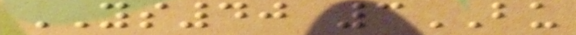YS40 3BU
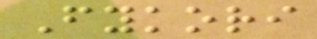Fykori
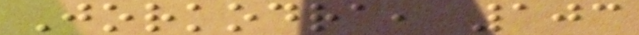Jorkodra, 103
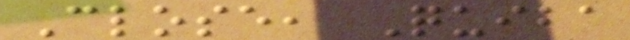Close, Quiba
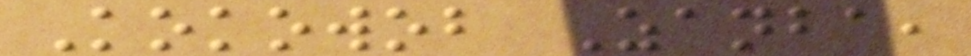Kokowob Zanba,
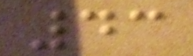43
